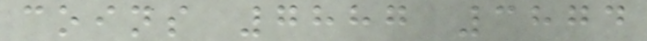coins 7887 3874
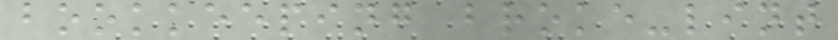bookkeeping broke-lint
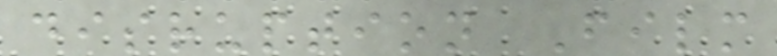disruption Film
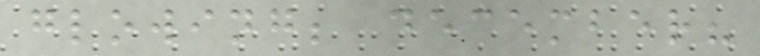glowing; december?
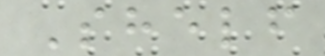Shelf
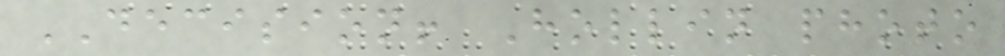DECISION! Hollin photo
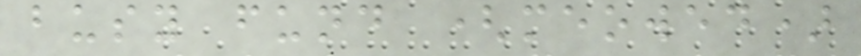busy fund (meowed)
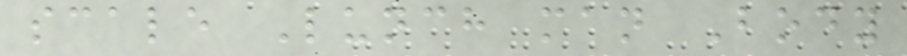scale Lunch man Body
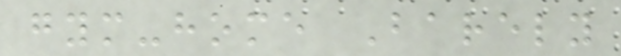gym-home Barely
